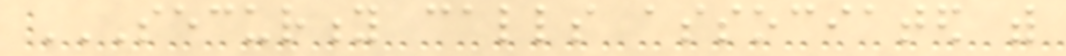SECURITY CALLS ASSOCIATED WITH
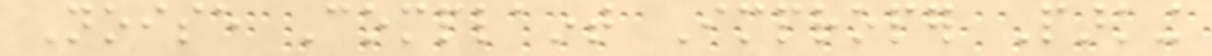Noise Complaint Improper Parking
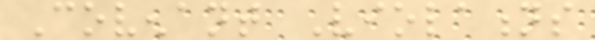Covenant Violations
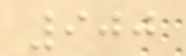900
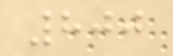800
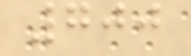700
